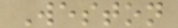Weston
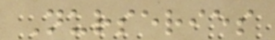Nurseries
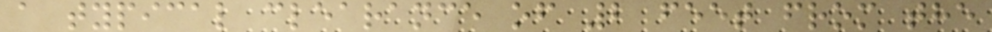a typical clearance of 2 feet from the
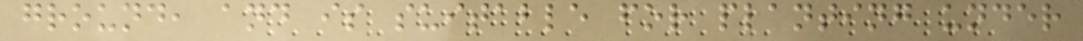ground, and is suitable for planting under
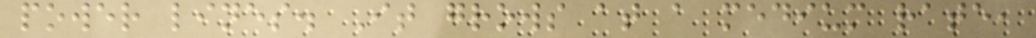power lines. It grows at a medium rate,
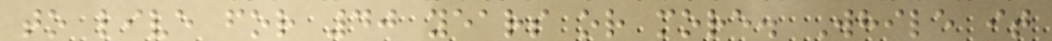to live for 40 years or more. While it
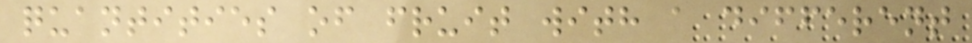quantities of fruit with a different
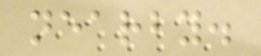nearby.
